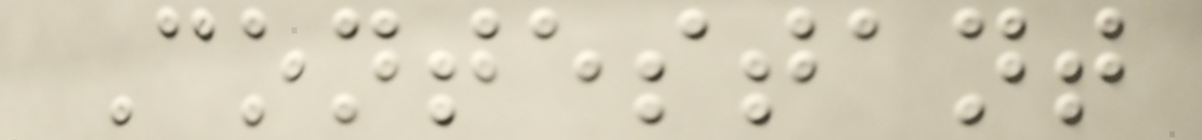Contestant
